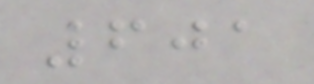601
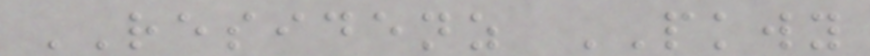RESIDENZ PKWY
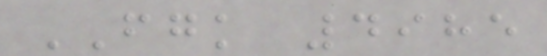FGK 4985
